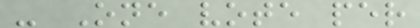- One vote per
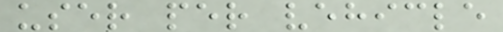user per vehicle
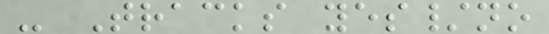- Tracks yes/no
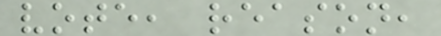vote, reason,
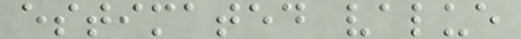estimated value
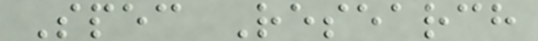Spec Research
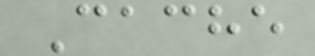Cache
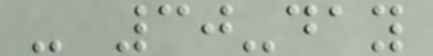- 30-day
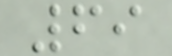69
